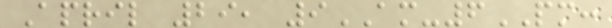April 29, 9AM-6PM:
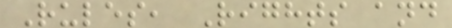Rules, Rights and
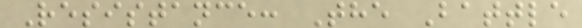Resistance: The Battle
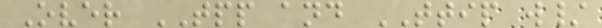Over TPP and TTIP w/
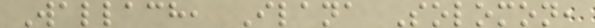Wallach, Ilana Solomon,
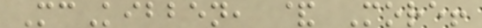McKibben, & More!
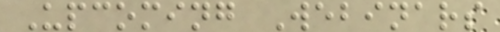Upcoming Webinars
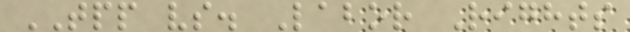TPP vs. Labor Rights
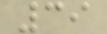39
